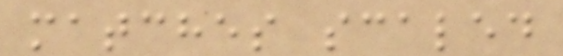matches scaled
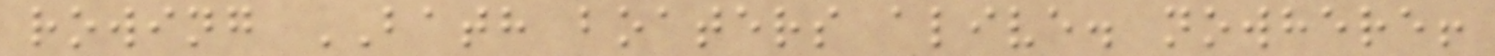rowing BATH boaters alive. nowhere!
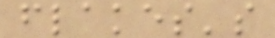flakes's
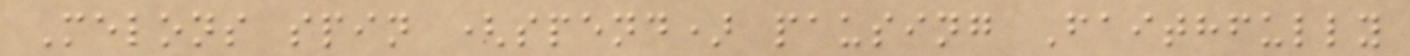Melons spin (spend) pausing Faithfully
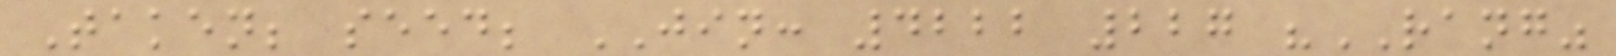Taken; seed; JIN: 4222 227 "RANG"
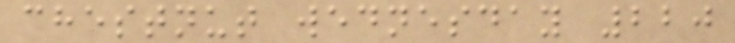chestnut wednesday 220
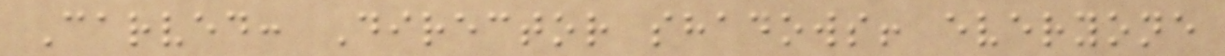Carved: Director shadows! everyone
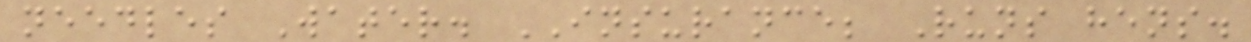needles Water. INSURANCE; Runs hens.
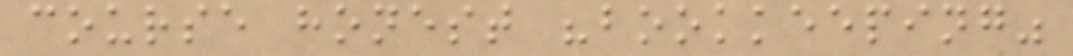course honest "bookkeeping"
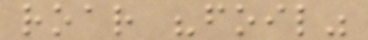roar "foil"
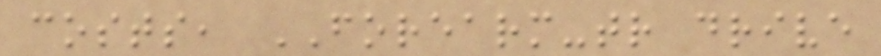costs, FOREARM-tr drive
